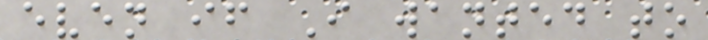even if I wanted to
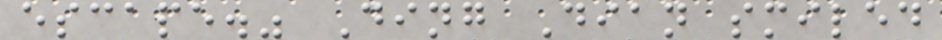escape." Ding Dian smiled
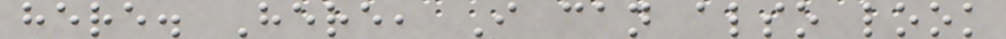here. Here, I can also look
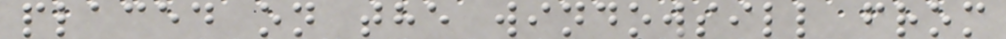placed on the windowsill from
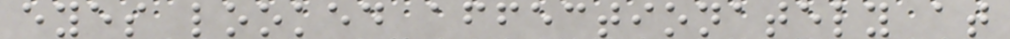eyes looked affectionately at
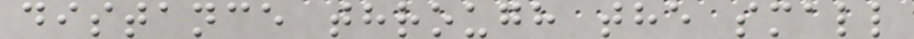distance through the small
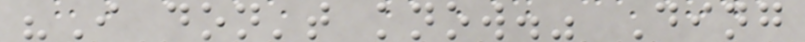"I don't know." Ding
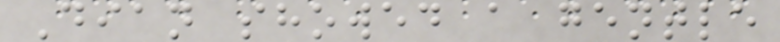Dian showed a gentle
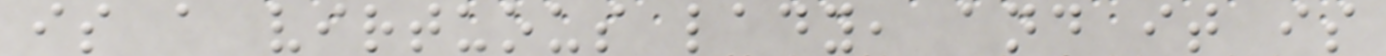is a virtuous lady, and it is
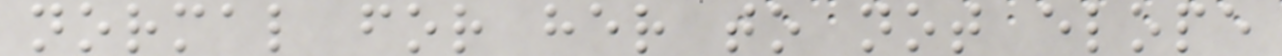normal for her to not elope
